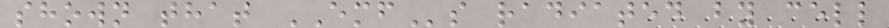shown that EMFs radiated by cell
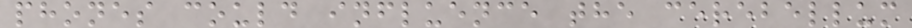phones could influence the cerebellum
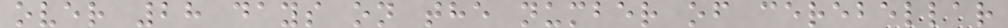over 28 days on the number of cerebellar
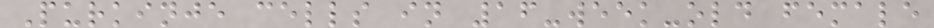Purkinje cells in 16-week-old female
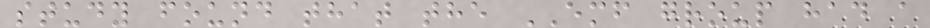study found that the EMF group had a
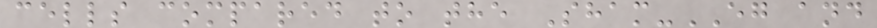cells compared to the Sham-EG and
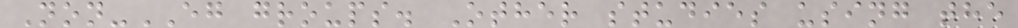Non-EG groups. Other studies using the
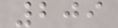209
